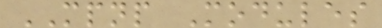MPNP Modules
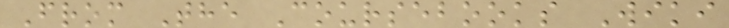From The Coursebooks Wiki
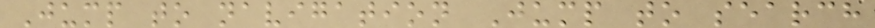Jump to navigation Jump to search
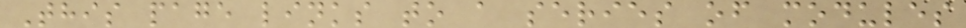This page links to a series of modules
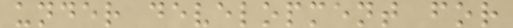under development for
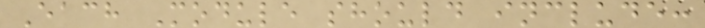Each Module should include:
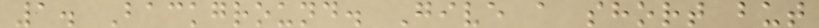1. Background. Give a short but
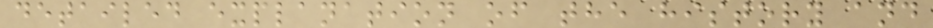detailed explanation of the history and
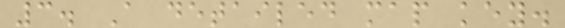3. A detailed map key.
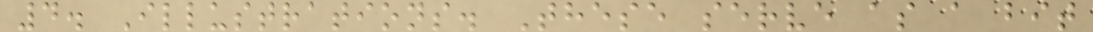4. Illustrations. These serve as a bit
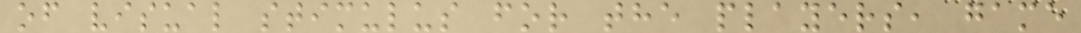of visual stimulus for the players, game
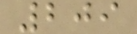209
